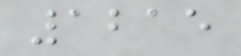1215
